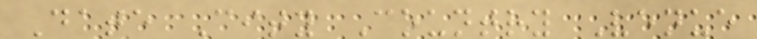Date City Country Venue
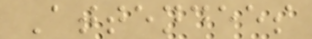Attendees
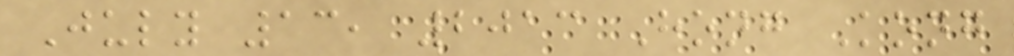July 13, 2013 Hong Kong
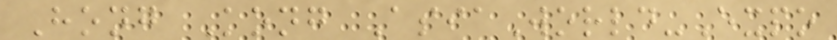Hong Kong AsiaWorld-Expo
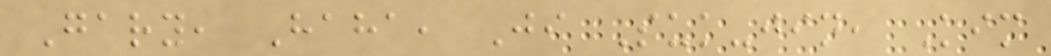Gary, Haha, Ji Suk-jin, Kim
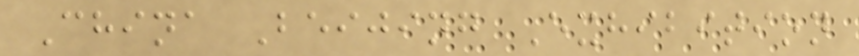China Beijing Exhibition
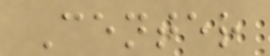Center
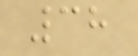38
